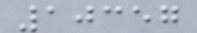10357
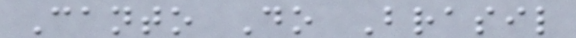Canto Do Brasil
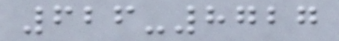626-8727
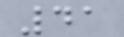41
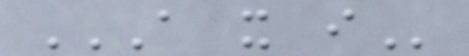A X I
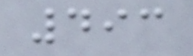493
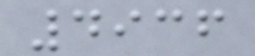4936
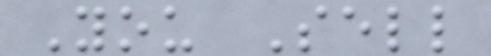You Sell
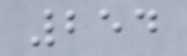254
